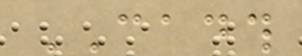CADTH
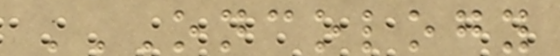ONCOLOGY
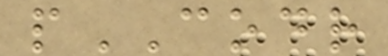pCODR
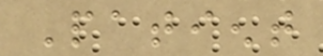Patient
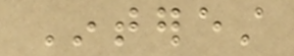Interest
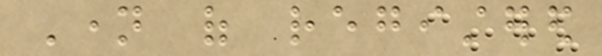Name of registered
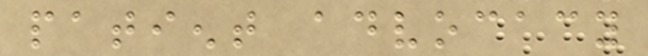patient advocacy
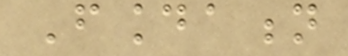Foundation
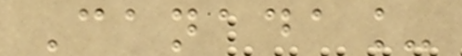Canada_
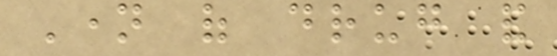Name of drug and
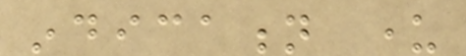indication under
